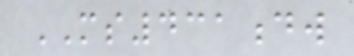MS431dw
